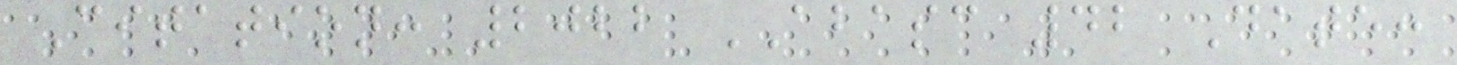Citation: 2022 ABASC 42 Date:
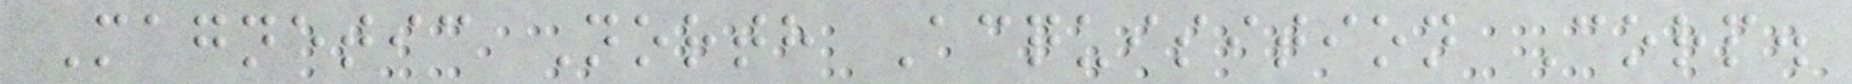Magnetic North Acquisition Corp.
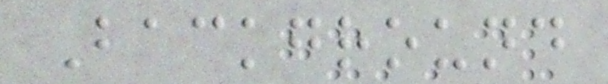Background
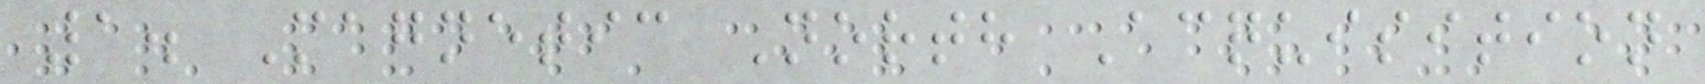1. Magnetic North Acquisition
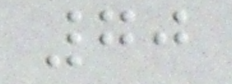70
